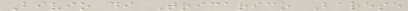Bivio di Tricarico Barese
